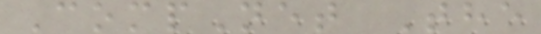CompNet The
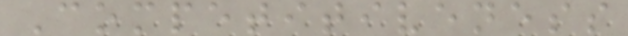Competitiveness
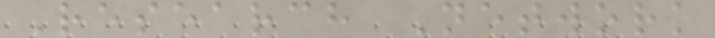Research Network
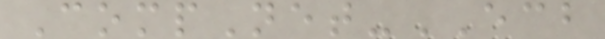CompNet-ECB
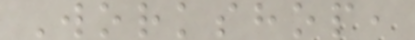Workshop,
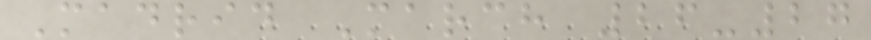Madrid March 26-27
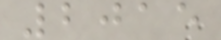2015
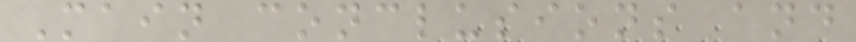Main conclusions and
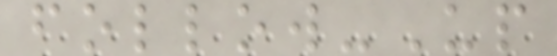follow-Up
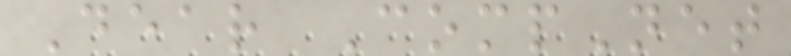Dear CompNet
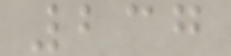237
